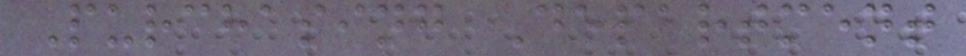Purchasing Department
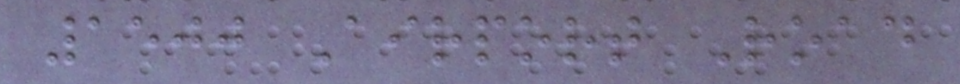1500 Airport Road
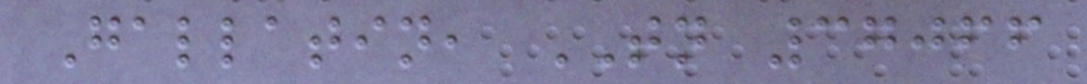Gallatin, TN 37066
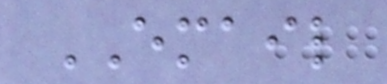EMAIL
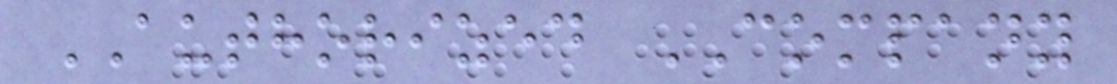AUTHORIZED COMPANY
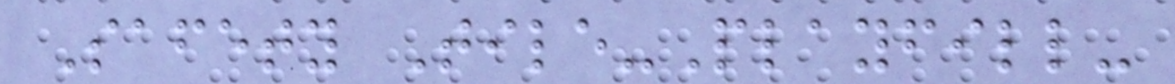Safety Tile-Playfill-
